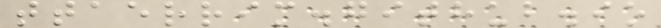ttaerrim.github.io
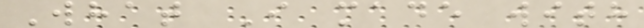What I made with
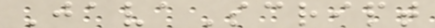JavaScript
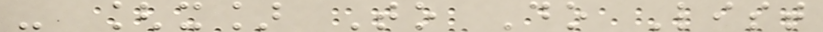- [x] To Do List
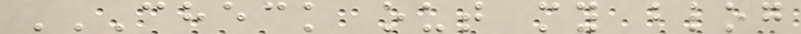CHECK OUT MY BLOG
